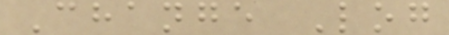Change Log
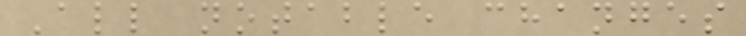All notable changes
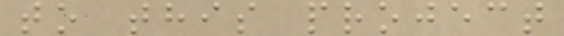to this project
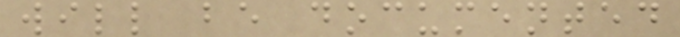will be documented
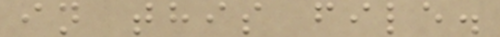in this file.
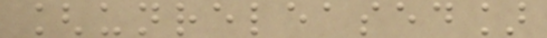[unreleased]
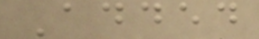Added
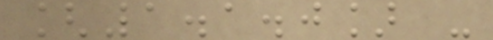[1.1.0] -
